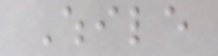While
